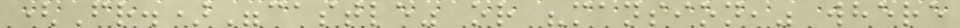(Fr.)"castle" or "mansion," where
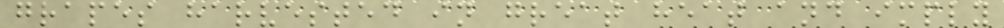grapes harvested in great heat and imply
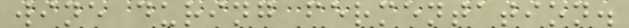wine during fermentation.
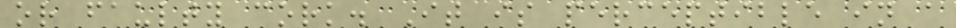or faulty cork. It is perceptible in a
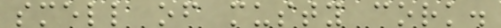smell of musty cork.
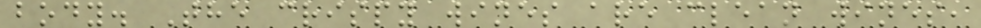body. The crispy wines are clean wines,
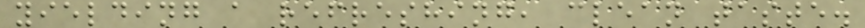yielding a refreshing, clean taste.
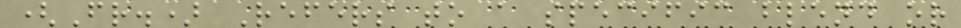(Fr.) Refers to a specific blend or
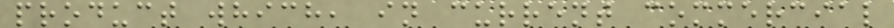product which, in current commercial
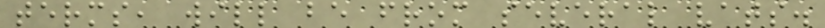terms, will be from several vats.
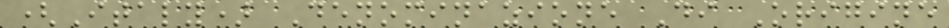(Italy) Denominazione Di Origine
